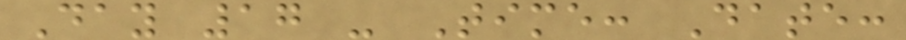Day 17 - Time: Date:
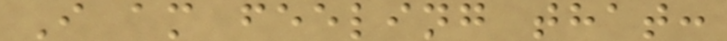I am feeling that:
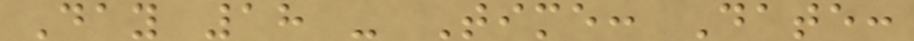Day 18 - Time: Date:
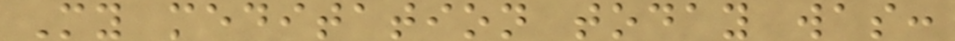My meditation today was:
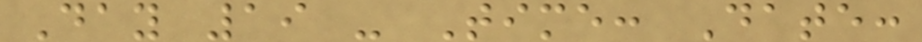Day 19 - Time: Date:
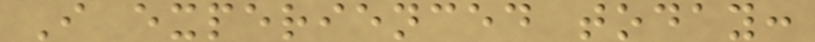I experienced today:
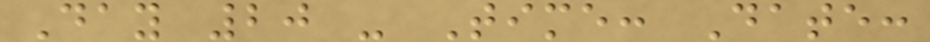Day 20 - Time: Date:
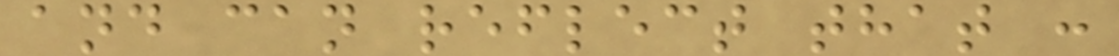and can reflect that :
